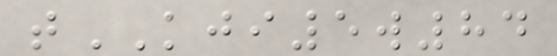tKJI5w84
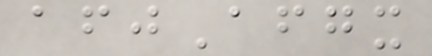afjAfgx
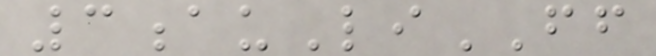3auLiFF
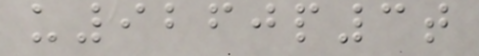u9260p3t
